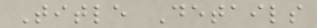Title Details
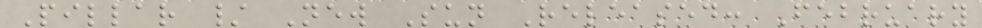Pillar / New Sun Released: February
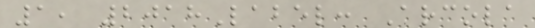1, 2018Label: Arcola
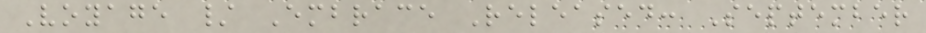Voyage / Embrace Released: September
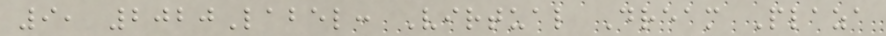9, 2020Label: Virtual Dream Plaza
